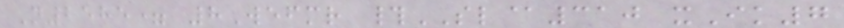N2585= 8Wefmr #SL@310 xIk7
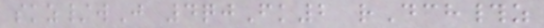skz/wJ 4qjFk2 rDch#z
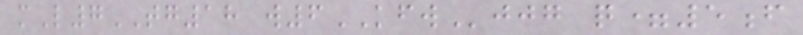mL7TG18 w6KFWjjg q=5f
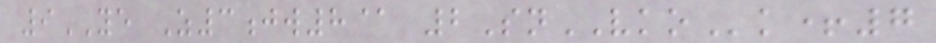9YE Z3jw8@ 2SnVKOk+7
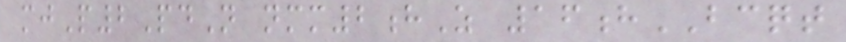mjP2PdN nmm2hZ 16hBCQT
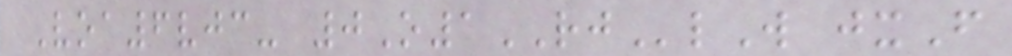Voa6vjc- 0O1RJlW jxF
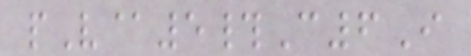pV@5#C6I
